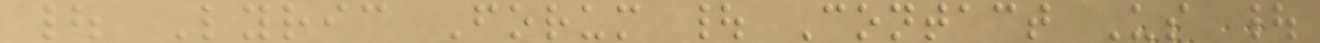| Lyric Forum | Contact Us |
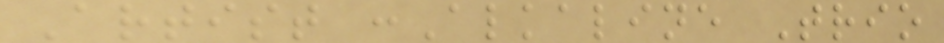Artist :Alkaline Trio
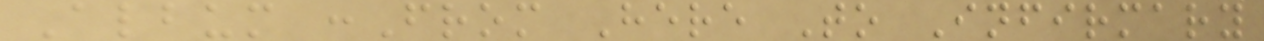Album :From Here To Infirmary
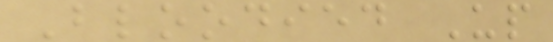Bloodied Up
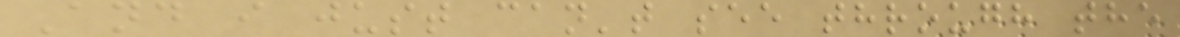And i just can't see through the
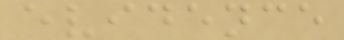evidence
